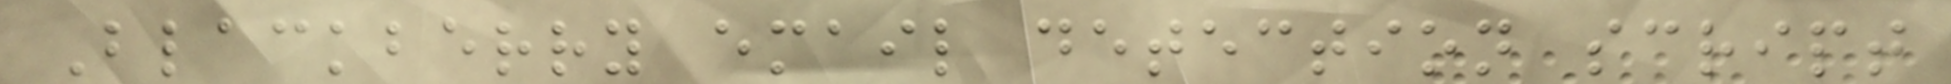Blackberry email detection script
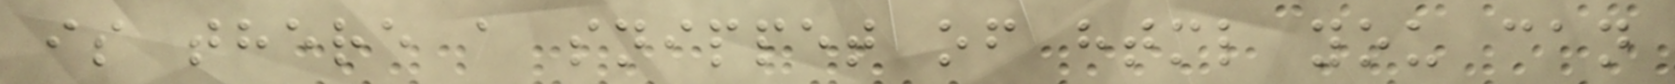is there a snippet of html you can
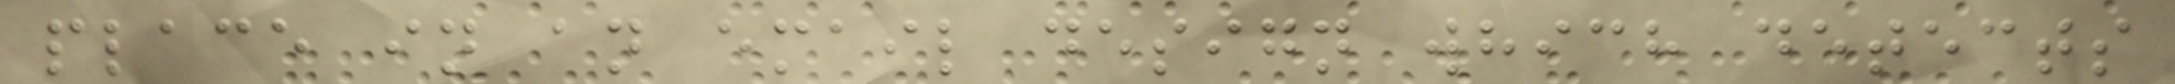place in an email design which detects
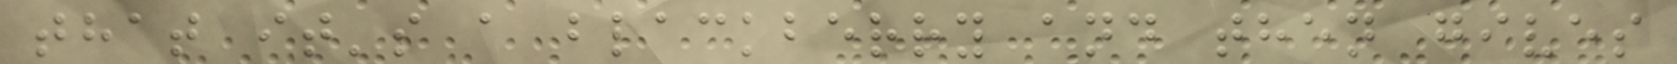that it's a blackberry and then gives
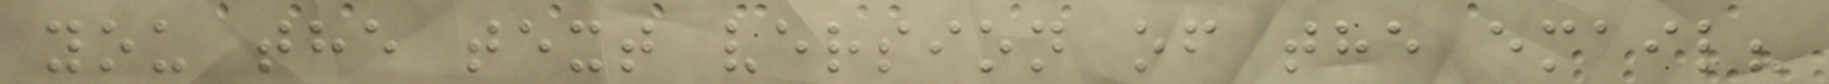you the text version of the email?
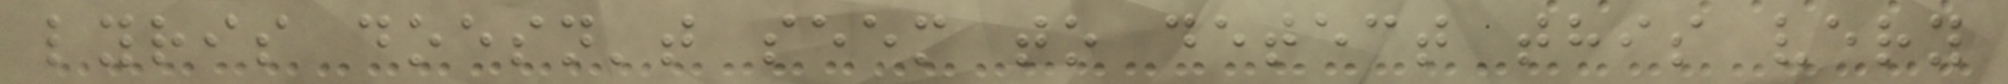lyris doesn't seem to detect this very
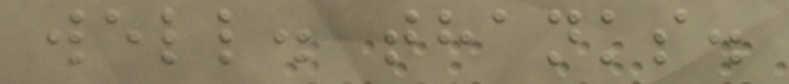well. thanks.
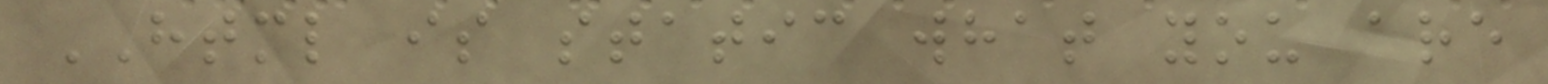HTML is static what you are
